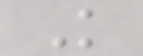Knowledge
